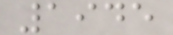1945
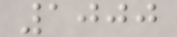1000
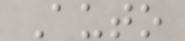Auto
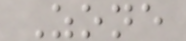Zone
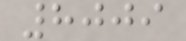8009
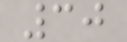30
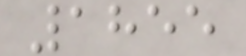1855
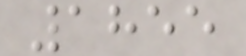1855
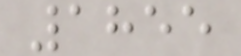1855
